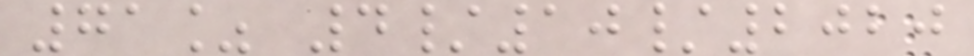71% 4/10/2020
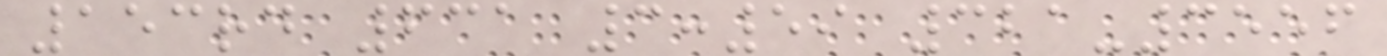153rd 631 3:59 321-3556
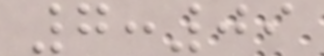7:09
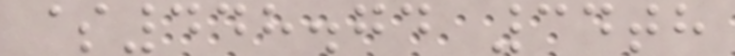$448.74 34th
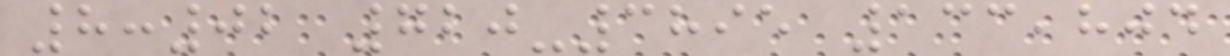8:02 720-3895 133,804
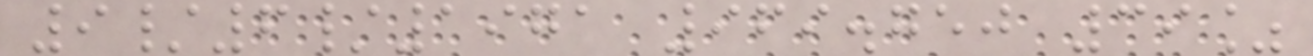9/6/1971 969.750 39%
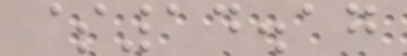$14.17
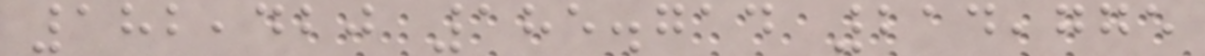182,420 185.714 214,775
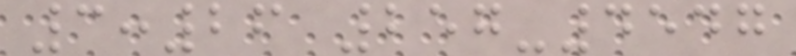3:26 257-4547
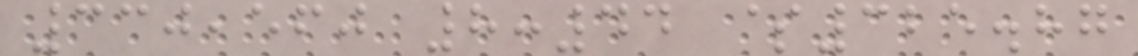330,560 8:44 $325.87
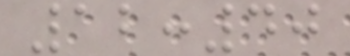12:40
